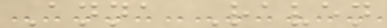Anna Raven
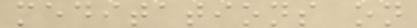meditations on
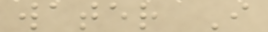water I
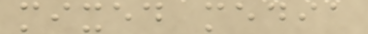mixed media
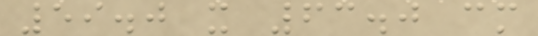59.0 x 63.0 cm
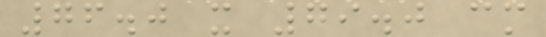76.0 x 79.0 cm
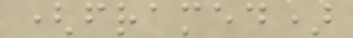(framed)
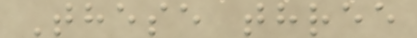These three
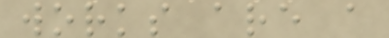works are a
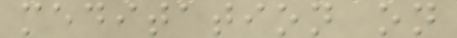meditation on
